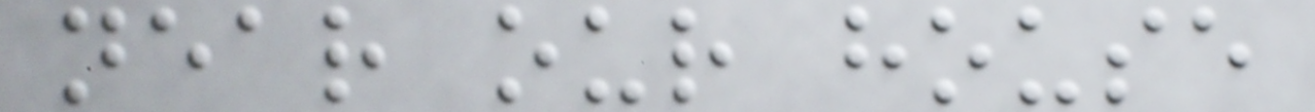near our house
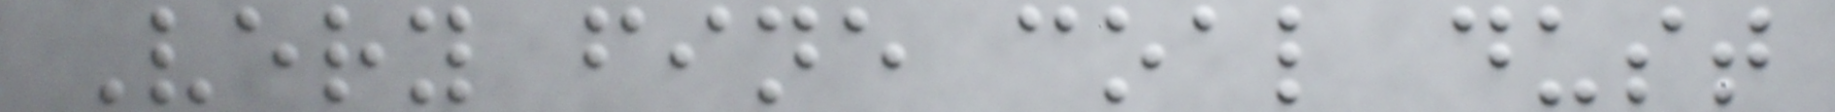Very fine coal dust
